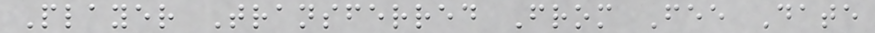Player Transferred From Fee Date
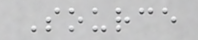Source
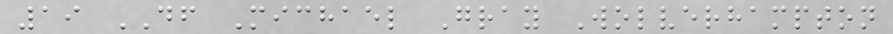19 DF Michael Gray Wolverhampton
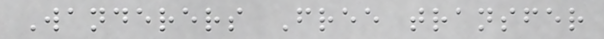Wanderers Free transfer
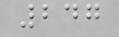247
